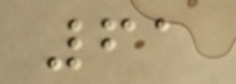61
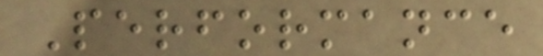Performance
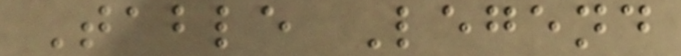Table Legend
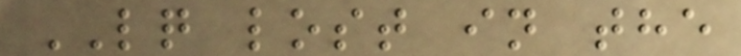LQ lost in the
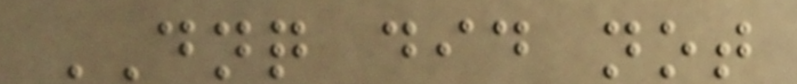DNQ did not
